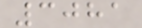3081
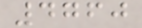4760
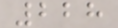228
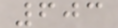603
